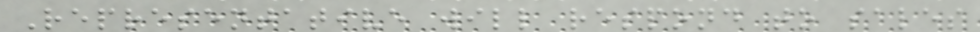Representative will respond to sales
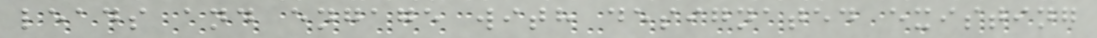leads and engage with designated existing
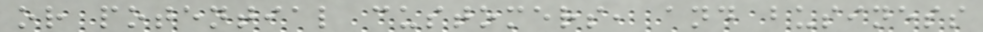or potential customers, and business
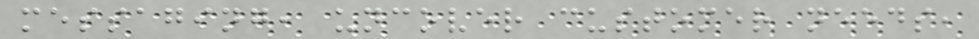messaging, uncover customer needs,
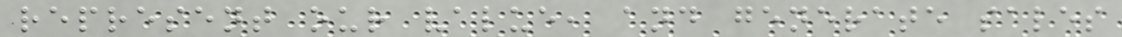represent our value, and generate sales
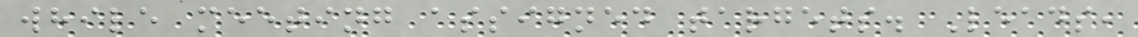while meeting assigned targets. Leads,
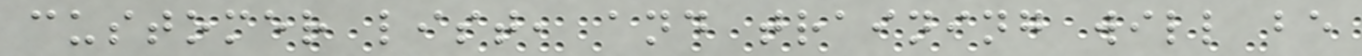customer list, and training will be
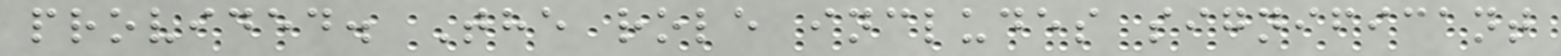provided. The role includes significant
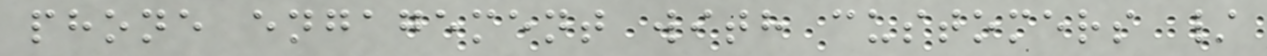phone engagement with customers /
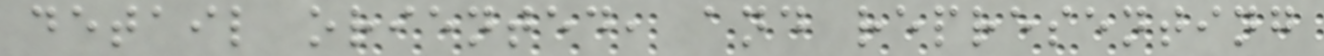detail oriented, and representing
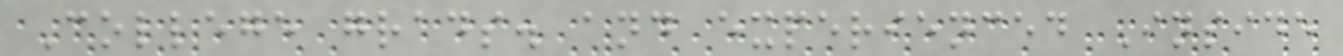College grads. and experienced Inside
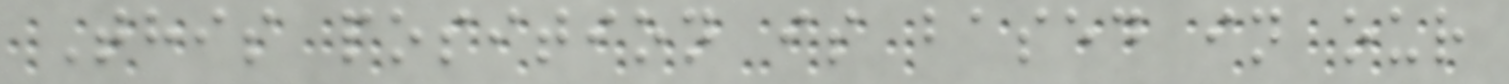This position is based in our
